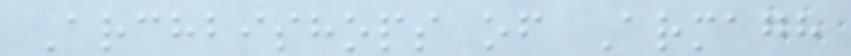Archbishops of Armagh
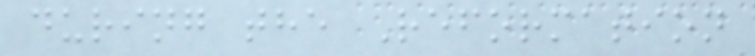during the Reformation
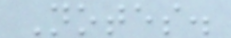Notes.
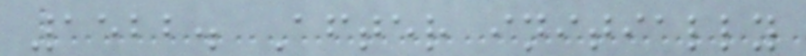1522. After initially
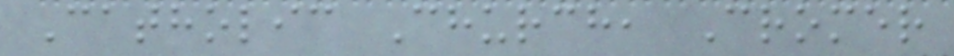Catholic Church, Cromer
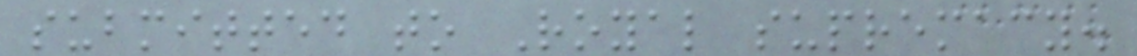submitted to Royal supremacy.
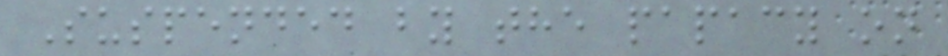Suspended by the papacy on
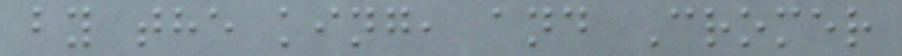by the king, and Cromer
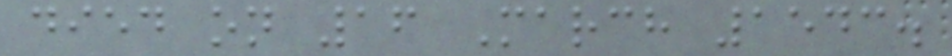died on 16 March 1543.
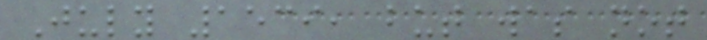July 1539, but was not
